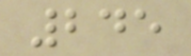245
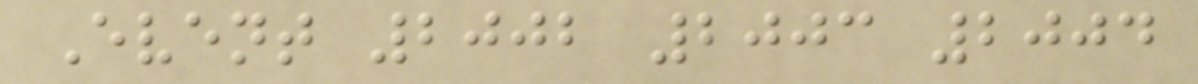Event 2002 2003 2004
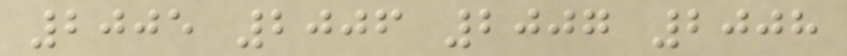2005 2006 2007 2008
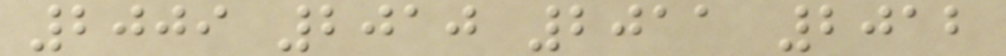2009 2010 2011 2012
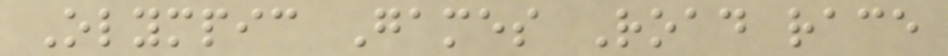Olympic Games Road race
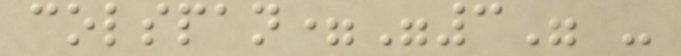colspan="3" -
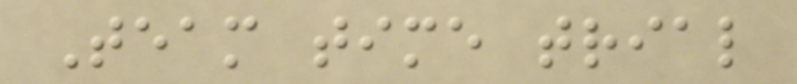Team time trial
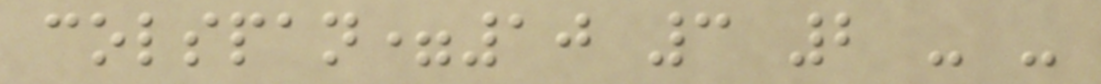colspan=10 3 2 - -
